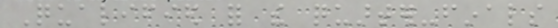Qualified for the quarter-finals
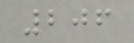206
